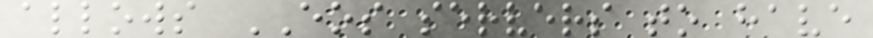allows EOS servers to have
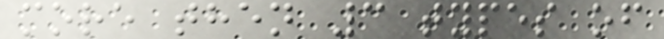more then 3 types of
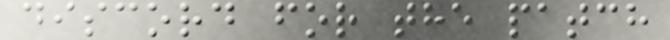discord for the patch
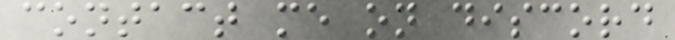contact me on discord
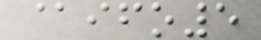@ifo5
